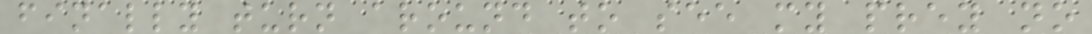finally turn around to see my prey no
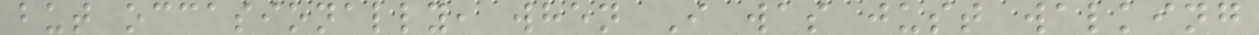but occasionally, when I was just walking
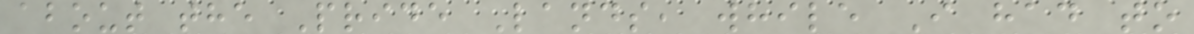about the Pride Lands, while I had to
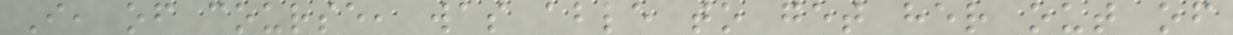I, of course, was able to get her out of
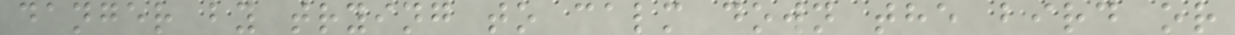danger by trying to calm down the bird or
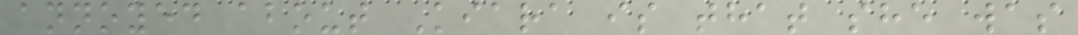annoyed about Kiara is that she was
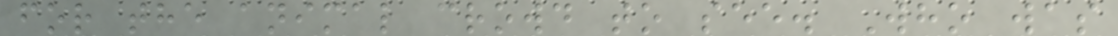for the animal crowd to see. Who was
